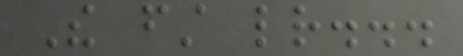The first letter...
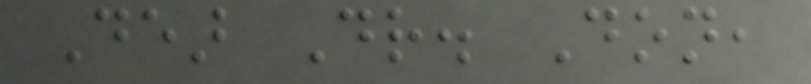Dear Dr. Don,
